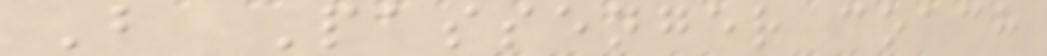B Passenger coach
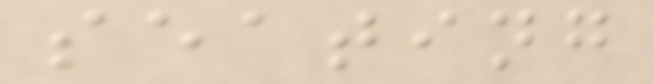seating
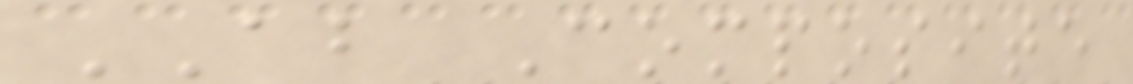AB Composite
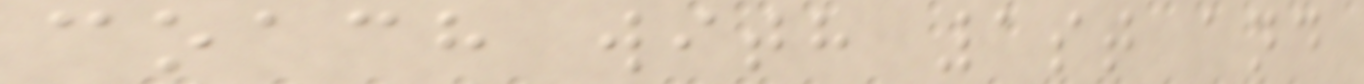coach with 1st and
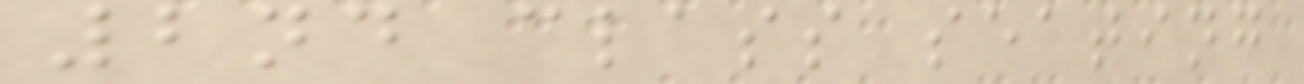2nd class seating
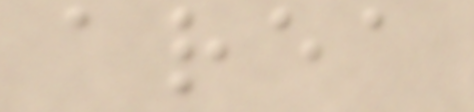area
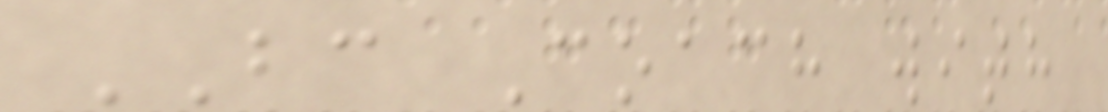BC Coach with
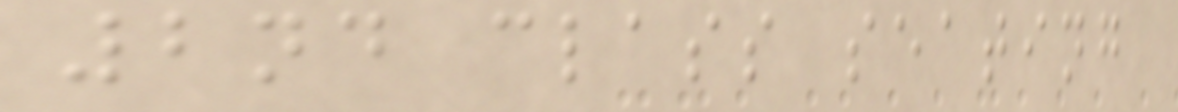2nd class seating
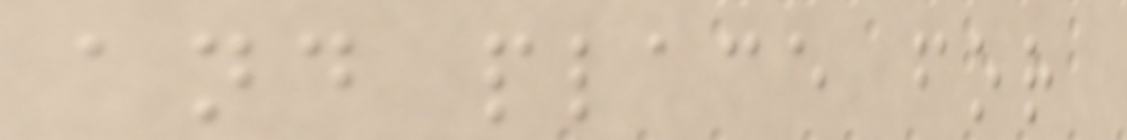and place for
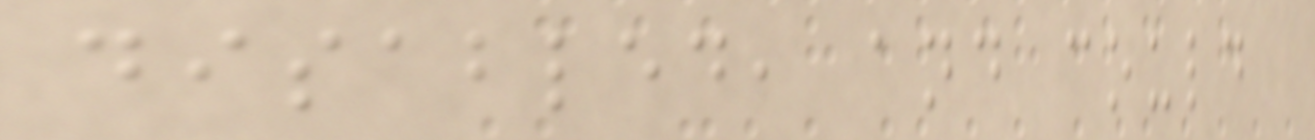disabled, and could
